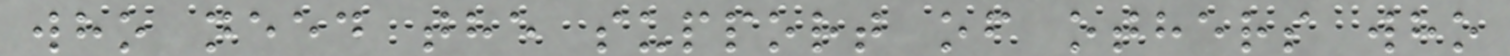who need the support of others who
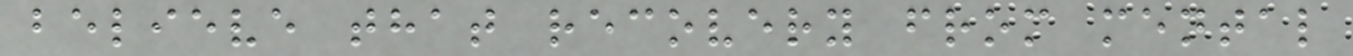believe that recovery from mental
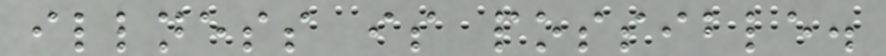illness is possible.
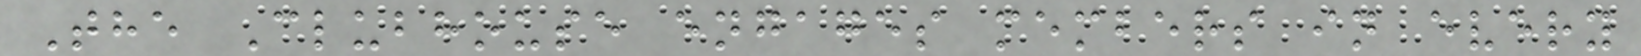The Clubhouse engages members in every
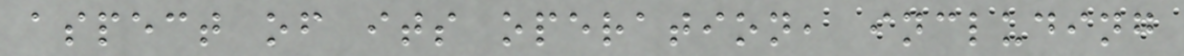aspect of its operation, including
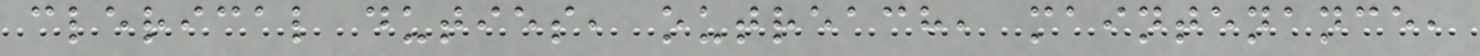clerical duties, outreach, maintenance,
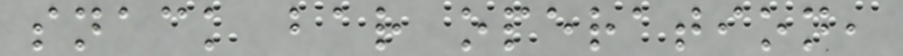snack bar operation,
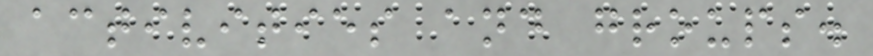activities and groups.
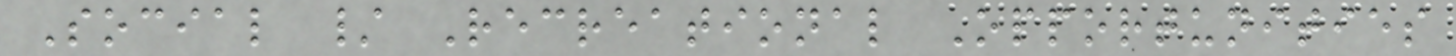Social / Recreational Opportunities
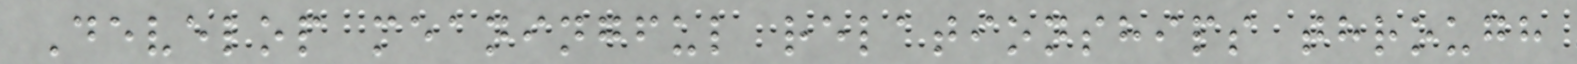Develop meaningful relationships through
